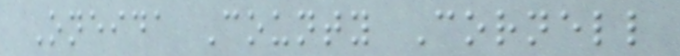Oneida County Cornell
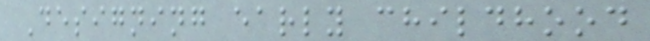Designing early childhood
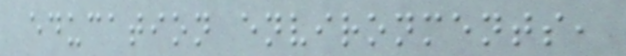education environments,
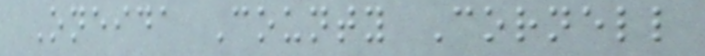Oneida County Cornell
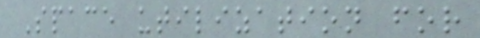Space utilization for
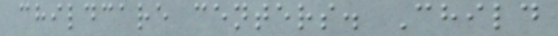childcare centers. Child
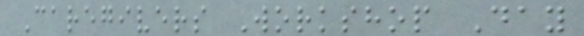Caregivers Workshop Day
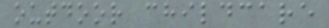outdoor childcare
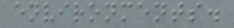environments.
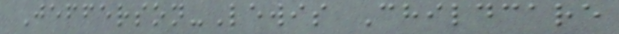Jefferson-Lewis Childcare
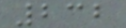232
